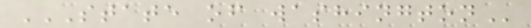STATE OF WASHINGTON
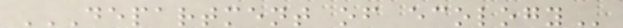DEPARTMENT OF ECOLOGY
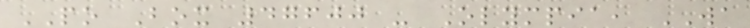PO Box 47600 - Olympia, WA
